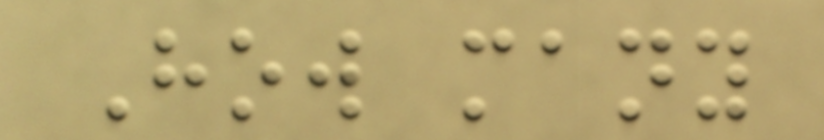How many
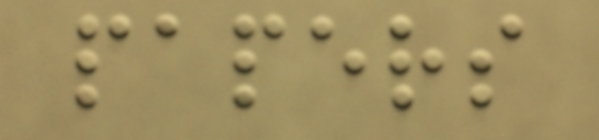papers
